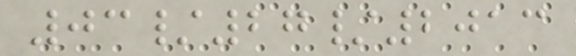03/27/2013
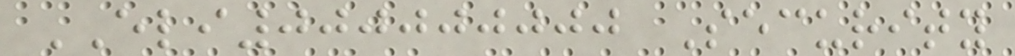ELI000000000 Security
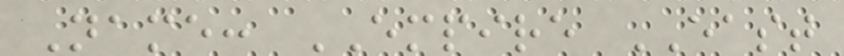Name: EMPIRE EAST
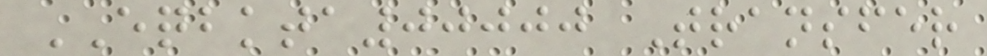EQBKTA00000 Transfer
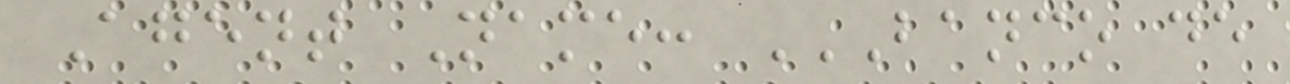Agent Name: BANCO DE
